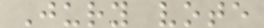Jury vote
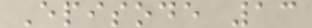Episode 13
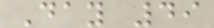Day 49
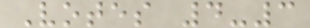Votes 4-3
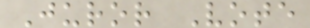Juror Vote
